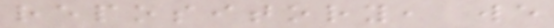repository, we
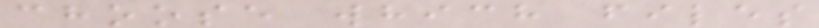choose which files
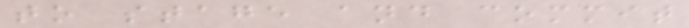to stage and commit
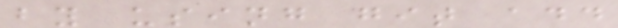by using git add
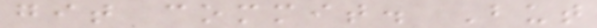git commit. But
